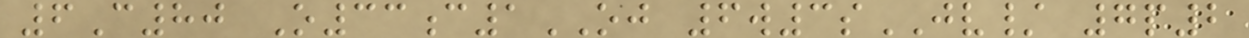6C80 O33c1OJ 6w3sJV/ 7p2
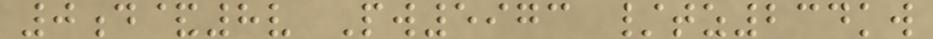0d&8v Pw5973 /tz234kw
